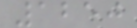1250
